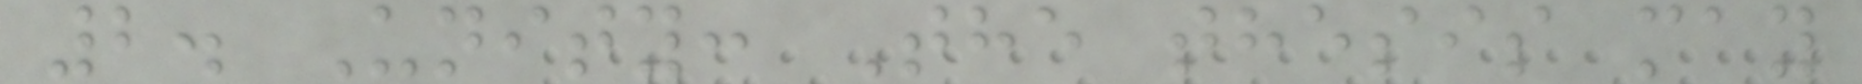2. Unity: The thesis may
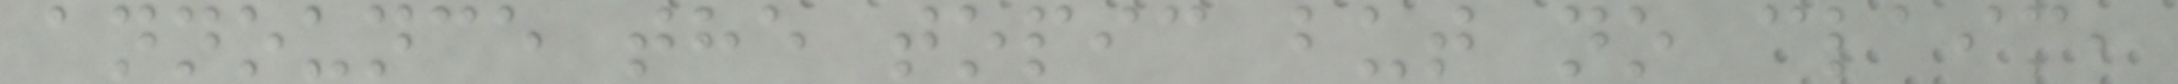announce the topic but no claim,
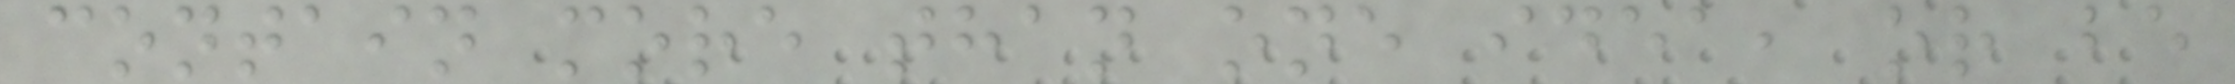contain more than one idea, or be
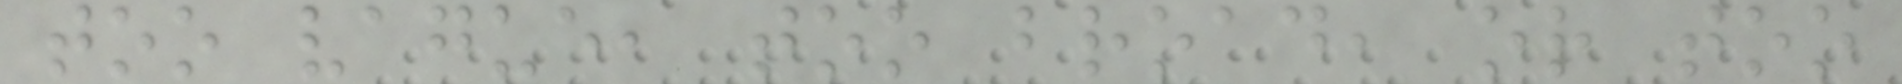too vague, too broad, or too
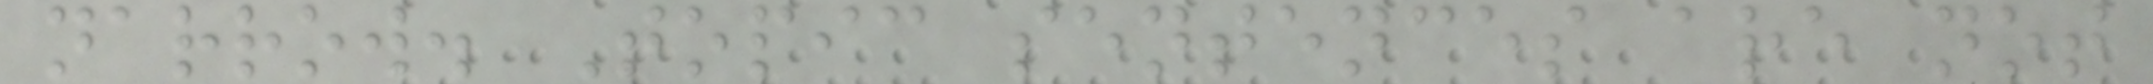narrow. Topic sentences are not
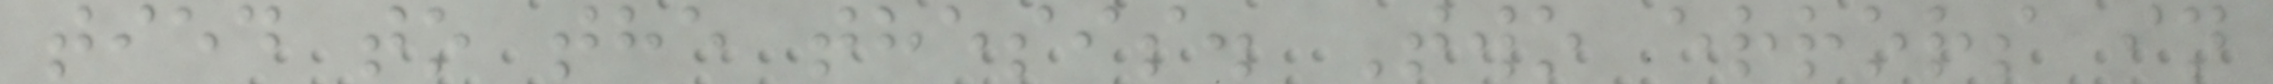tied to the thesis. Two errors in
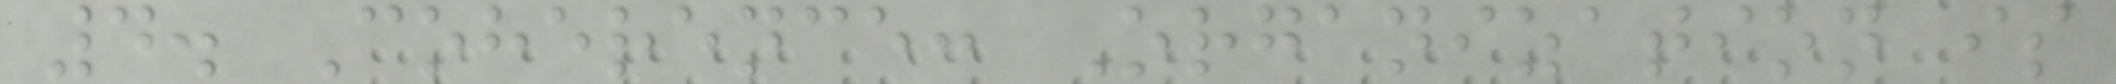4. Coherence: Organization is
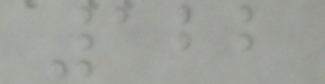122
